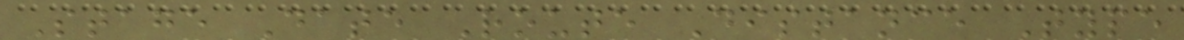Stage Date Route Distance Type
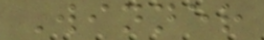Winner
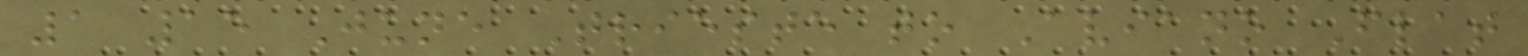1 15 June Trieste to Aviano Flat
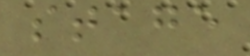stage
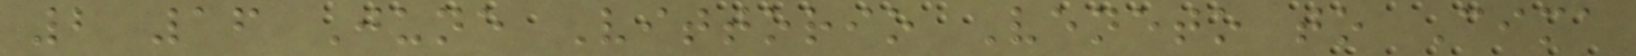2 16 June Vittorio Veneto to Cima
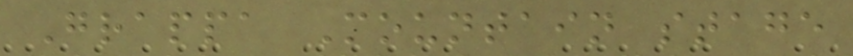Grappa Mountain stage
